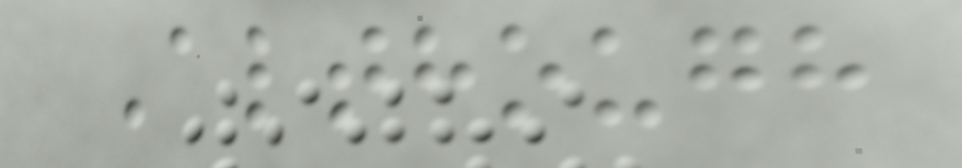Although
